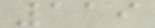119
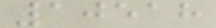10518
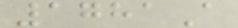1781A
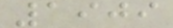1909
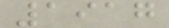1917
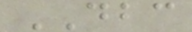DBC
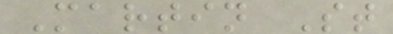Martin St
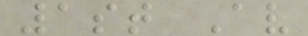1st Av
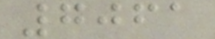7061
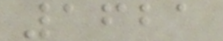1621
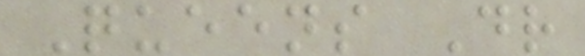Queens Dr
